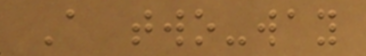A two-way
